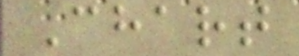Chart
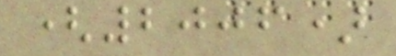(2006)
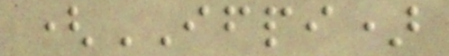(IFPI)
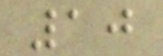10
